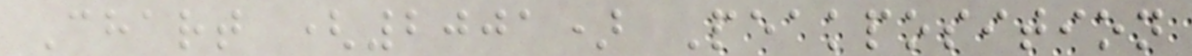Chart (2001) Peakposition
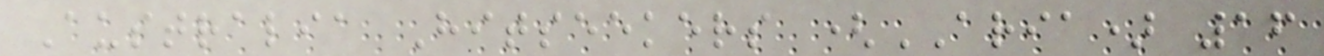Australia Hitseekers (ARIA) 16
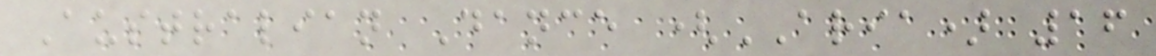Australian Dance (ARIA) 16
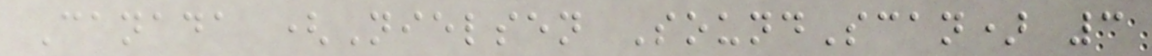Canada (Nielsen SoundScan) 3
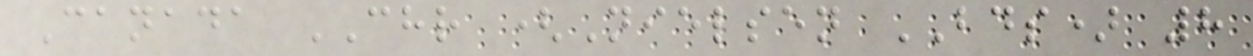Canada CHR (Nielsen BDS) 8
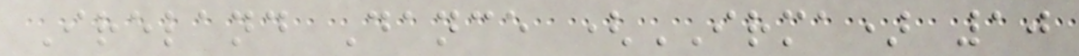Ireland Dance (IRMA) 10
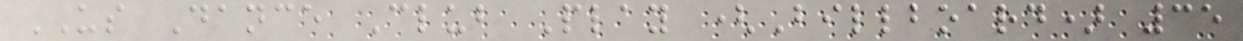US Dance Club Play (Billboard) 35
